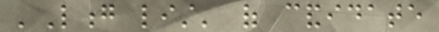'Long list' of candidate
